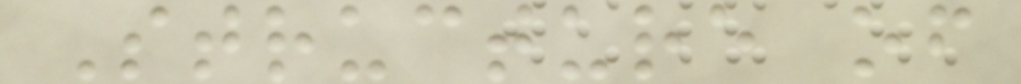Structure of
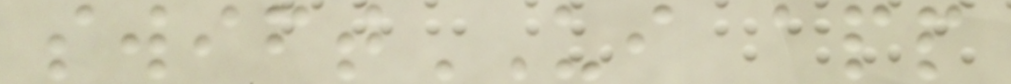swiftUI app
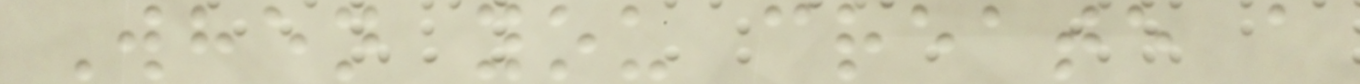When you create a
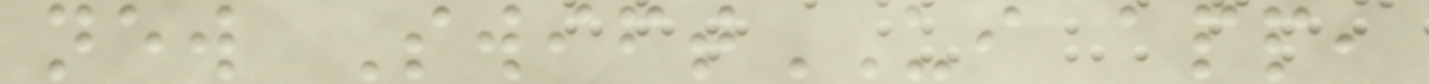new SwiftUI app,
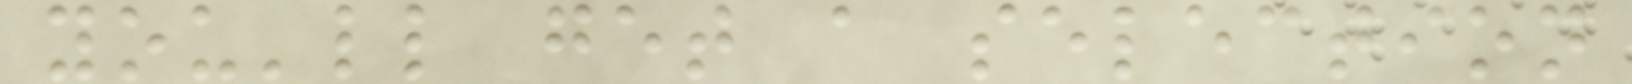you'll get a selection
